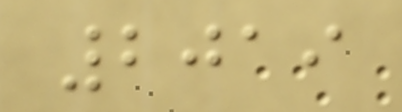2019
